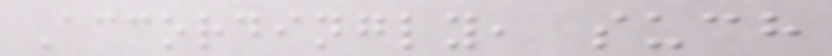Accordingly, such
